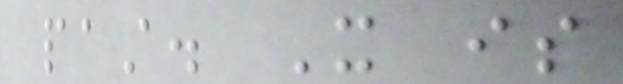past. It is
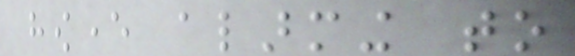however alarming to
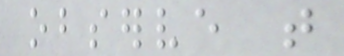observe that
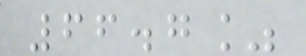66.7%
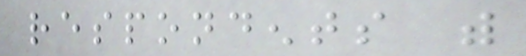respondents with
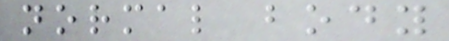normal body
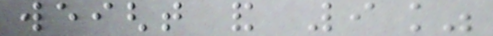weight and 9%
